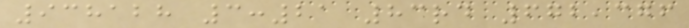938128 3:21 83rd 672,376
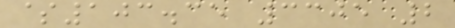$103.35 3305 2
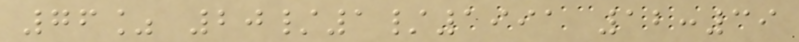76% 20/1/1991 12:39
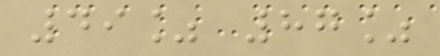49% 87%
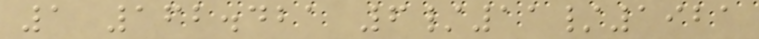1 162.421 6/11/1921
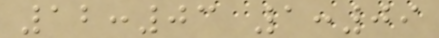12:03 1:09
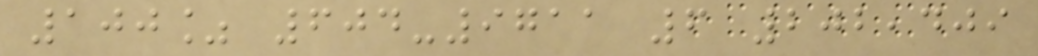100% 604-9711 6 202,409
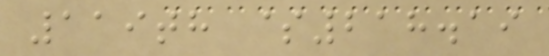119th $218.19
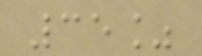35%
